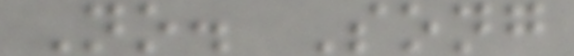No. Song
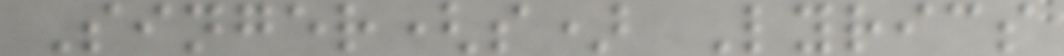Singer(s) Lyrics
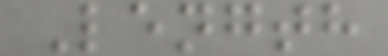Length
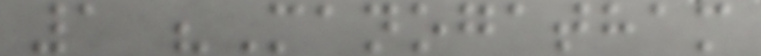1 "Manogatham
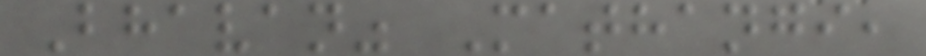Bhavan" Mathangi,
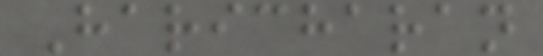Haricharan
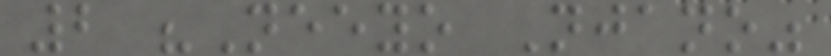2 "Neeyo Njano"
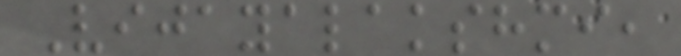Vijayalakshmi,
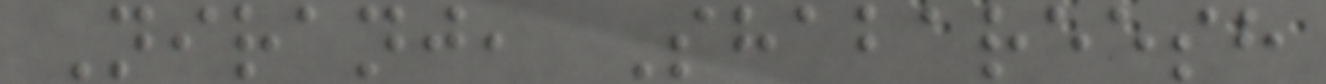Niranj, Shabareesh
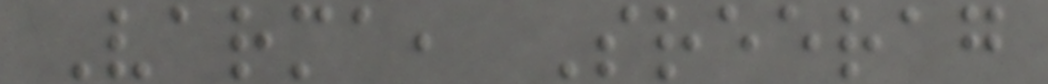Varma, Sreerag
